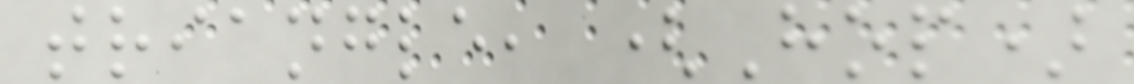triangle, (Hop)
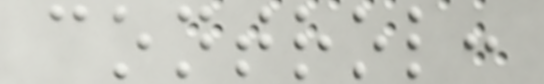control:
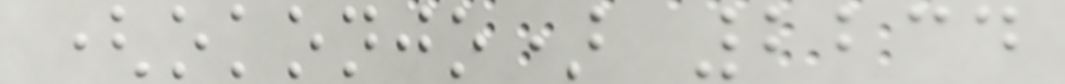(okonjo) 2234
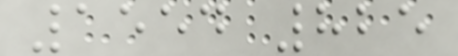1554 825
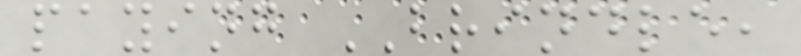paying BRINDLE,
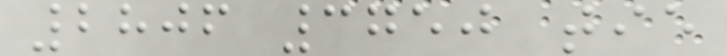2806 3750 tie
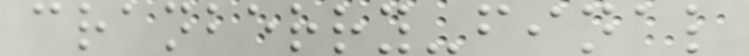cranberry-final
